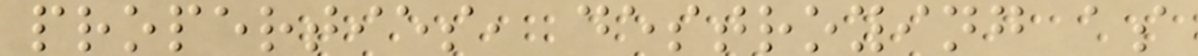properties, destroying as
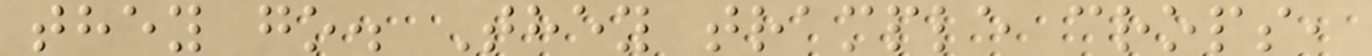they go. They trample crops,
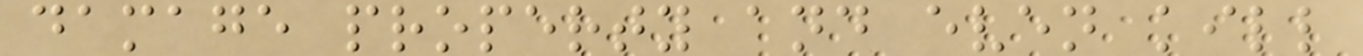damage property and even kill
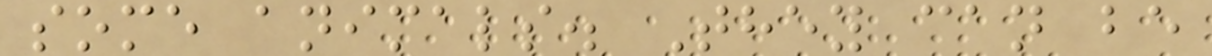some animals. They can be
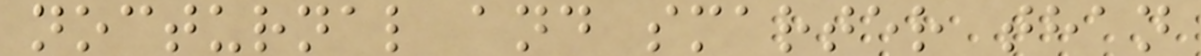nocturnal and smarter than
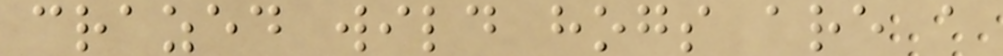crazed wild hogs are a
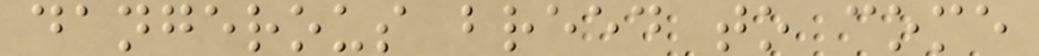dangerous breed to come
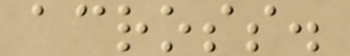across.
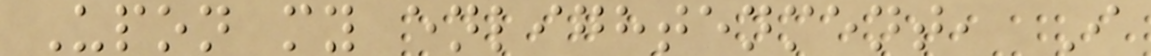Upon my enlightenment, I
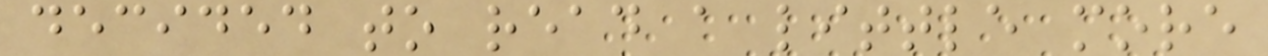decided to read a little more
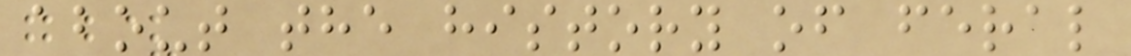about the history of feral
